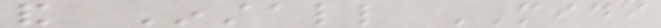and Install MIDI
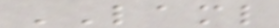LAML
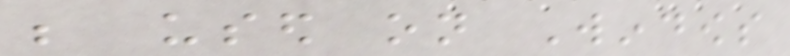be used on Windows
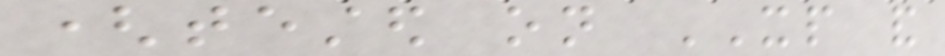(tested on XP and
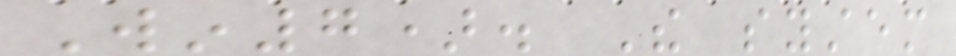Win7). The system
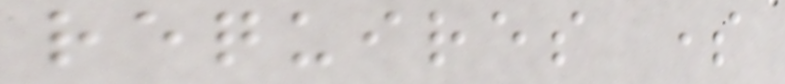requires some
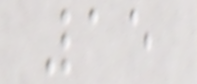15
